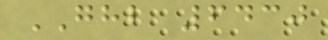GHB 6430
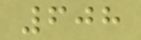608
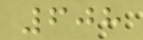608
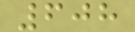608
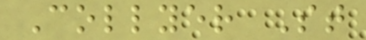Collyer St
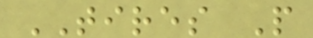TIRES P
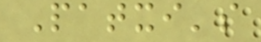Patxi's
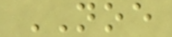NOE
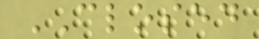CLOSED
